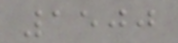1500
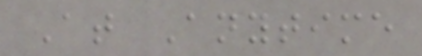At Anytime
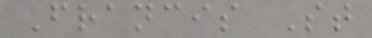Francis St
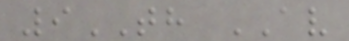9TH AV
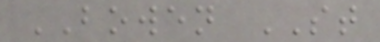BOWEN ST
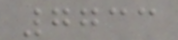7733
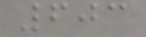603
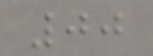00
